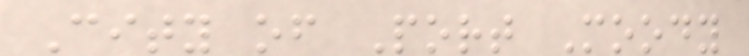City of Port Moody
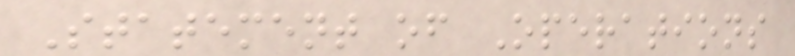Statement of Operations
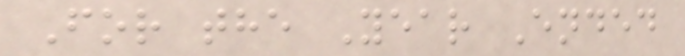For the Year Ended
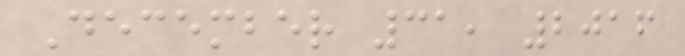December 31, 2016
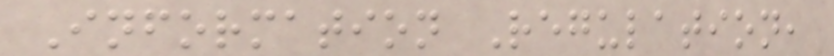Information Regulation,
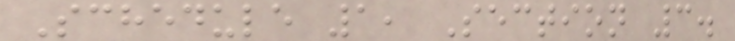Schedule 1, Section 3.
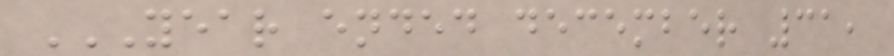YEAR ENDED DECEMBER 31,
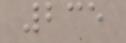235
